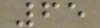65
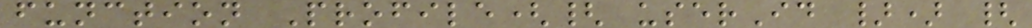function Profile({ userId }) {
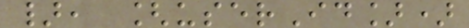}, [userId])
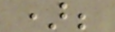);
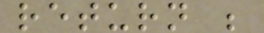return ;
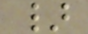}
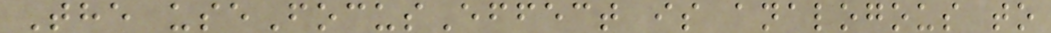The useFocusEffect is analogous to
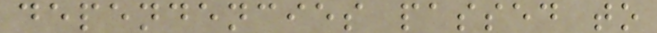dependencies passed to
